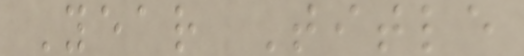Year Title
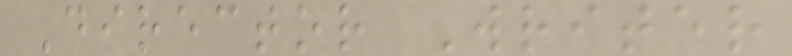Director Writer
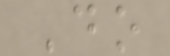Do
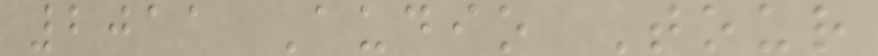2011 Audio Tour
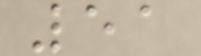51
